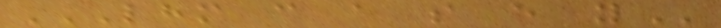LHM C A S E Y
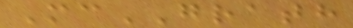McGRATH
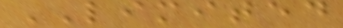LIMITED
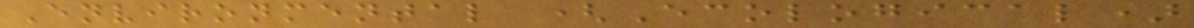Environmental (Ecological)
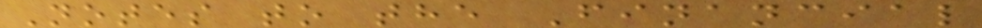Notes to the Financial
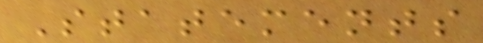Statements
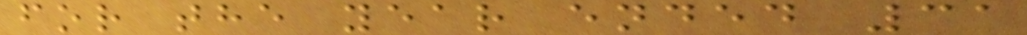for the year ended 31
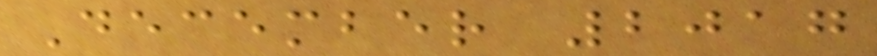December 2017
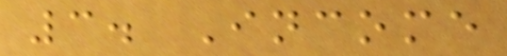3. Income
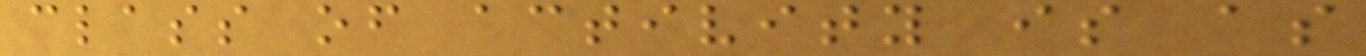class of activity is as
